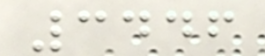3446
